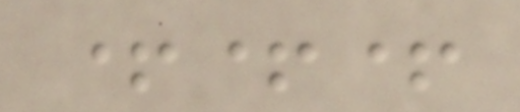+++
